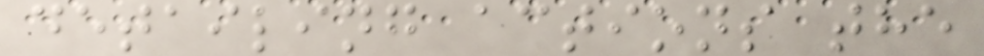detailing actions the
